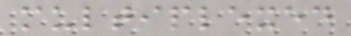multiplexed
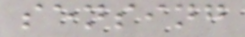sensing
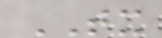TX
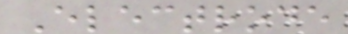Electrode
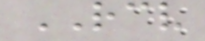RCV
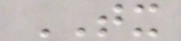TX
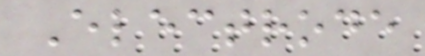Electrode
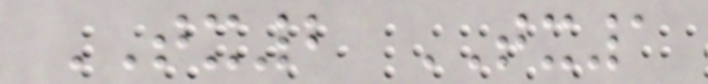TX2 TX1
